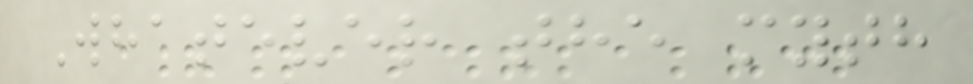Whatever the myth
